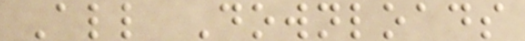All Downloads
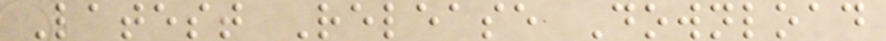Latest Release Download
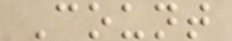Count
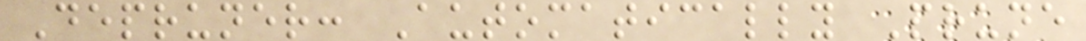Depruner: Automatically Prune
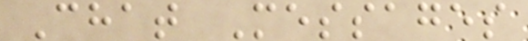Chat Messages
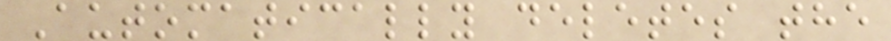Automatically deletes the
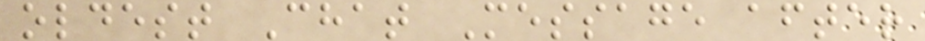oldest Chat Message after
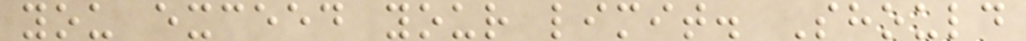you exceed your limit. Should
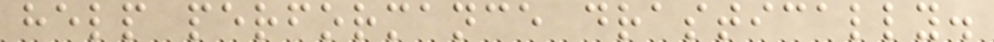help performance drastically.
